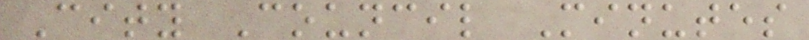City Council Minutes
